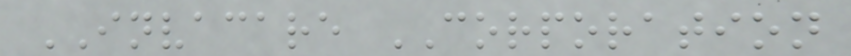INVACARE CORPORATION
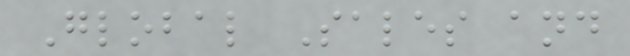Global Sales and
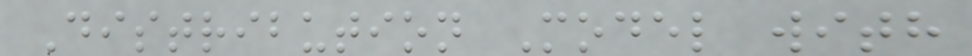Distribution Model with
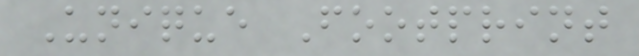Unique Footprint
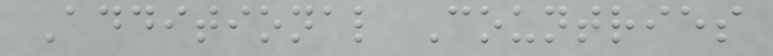Additional Countries
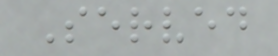Served
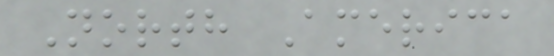North America
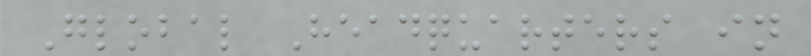Global Headquarters in
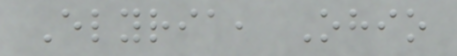Elyria, Ohio
